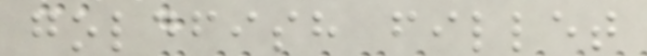goldfish fillet
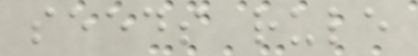seeds rule
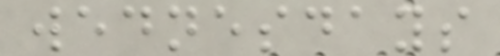wednesdays
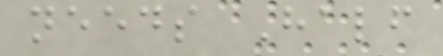needs Half
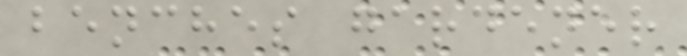benches gardener
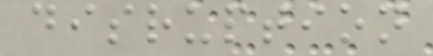disruption
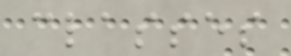classes
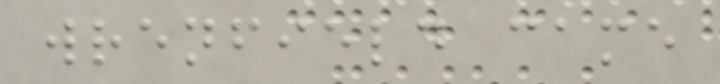wrenfield came
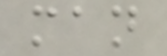man
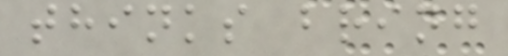thinks bring
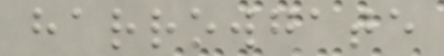harrowgate
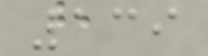139
